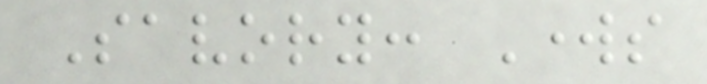Savory: Works
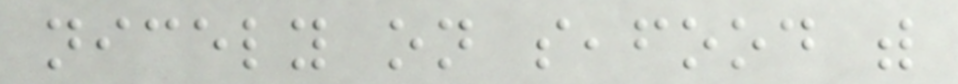nicely on seafood with
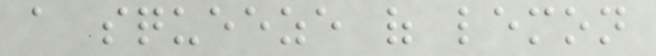a squeeze of lemon
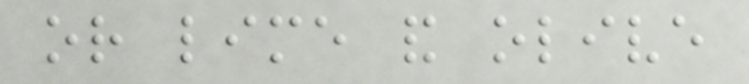or lime and olive
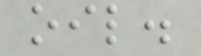oil.
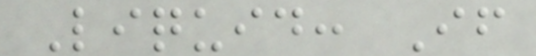Liquid: If
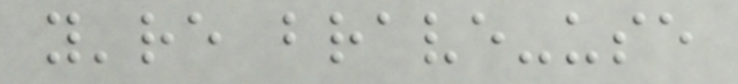you're brave-use
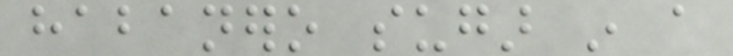habanero sugar in a
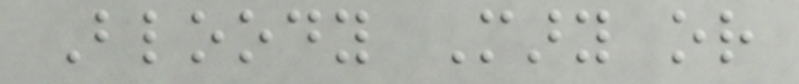Bloody Mary or
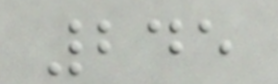245
